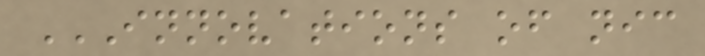INNOVATIONS OF NIC
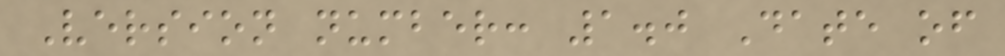Version number: 1.0 Date of
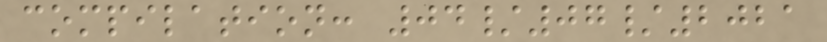compilation: 04/07/2021
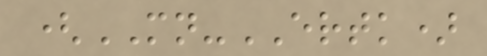(MN-ERTK)
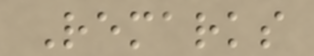Remarks
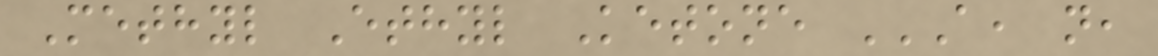Methyl Ethyl Ketone A, N,
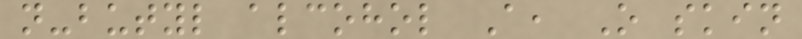n-butyl alcohol A, O skin
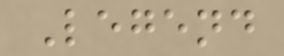Legend
